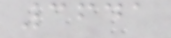3641
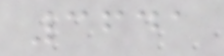3641
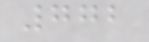772
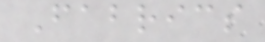Fabrics
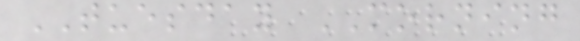TUESDAY MORNING
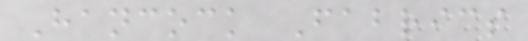Hancock Fabrics
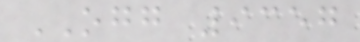OGG 9357
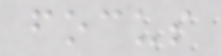focus
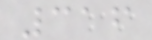316
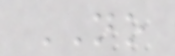NO
